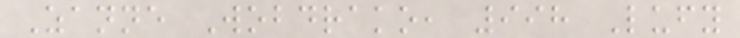Zanne Wobdrako, 998 Lufy
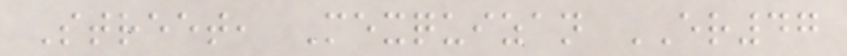Street, Mexquizan ER47
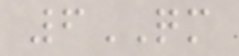6QM
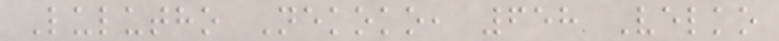Lulutho Nekoko, 658 Velko
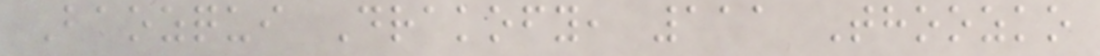Baozqui Drakofy, 111 Thoozko
